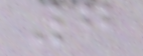7
